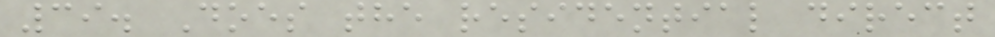39. Does the residential direct
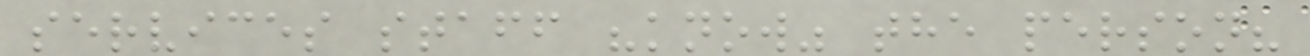services staff "know" the person?
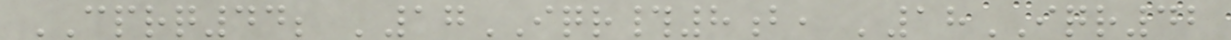CPRQ44; '17IQR#8b, '18IQR42
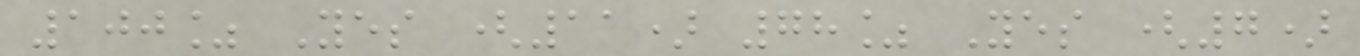100% Yes (11) 78% Yes (7)
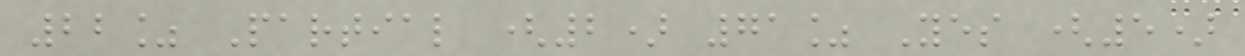22% Partial (2) 71% Yes (5)
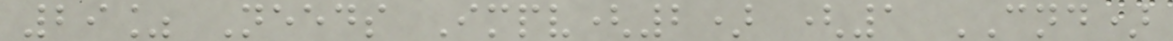29% Needs Impv(2) (1 CND)
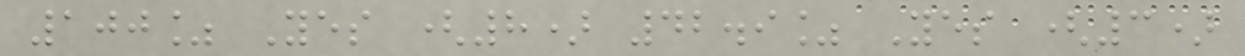100% Yes (8) 42.9% Yes (3)
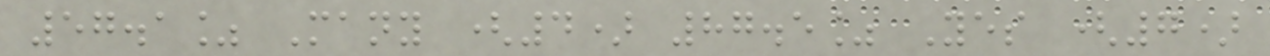57.1% Many (4) 87.5% Yes (7)
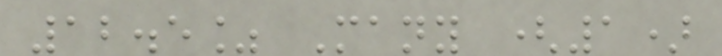12.5% Many (1)
